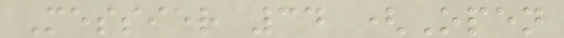Messier 34 (Open
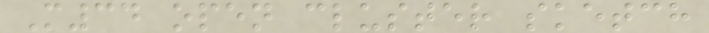M34 open cluster sketch
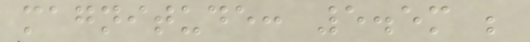magnitude: 5.5m ;
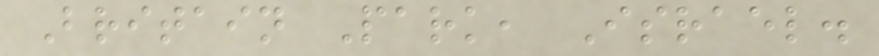Britain Park, Israel.
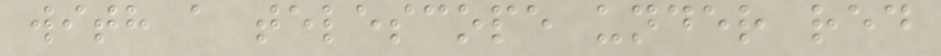with a telescope under red
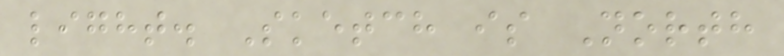light. Sketch is North
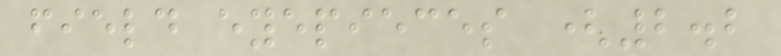field eyepieces (2.2
